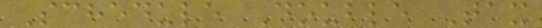Schedule Double Tax
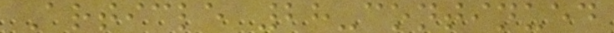Article 28-continued
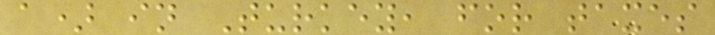a) in Turkey, for taxes
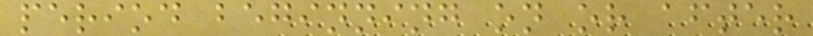period beginning on or after
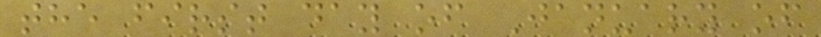the first day of January of
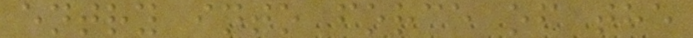entry into force of the
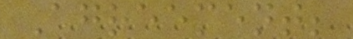Agreement;
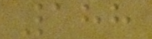188
